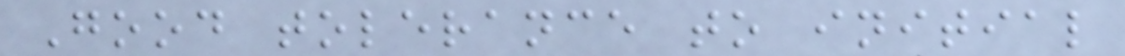Good tolerance to initial
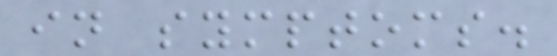in symptoms.
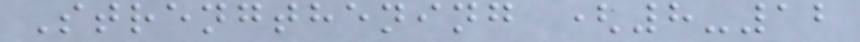Strengthening (8-12
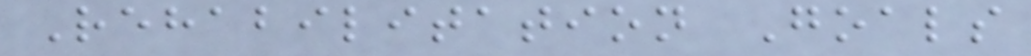Rehabilitation Goals
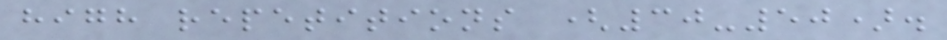high repetitions (30-50).
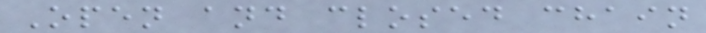Open and closed chain
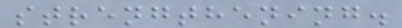strengthening.
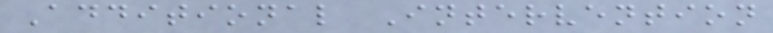Additional Intervention
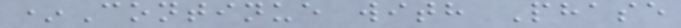*Continue with Phase
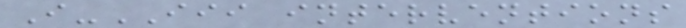I-III interventions
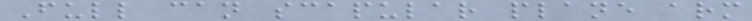Full can scapular plane arm
